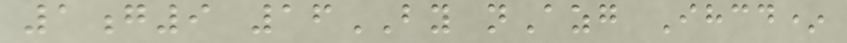1g9 16BY nAzg Ihcd*
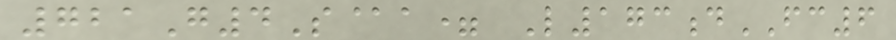721G4S@a= L173dFC6
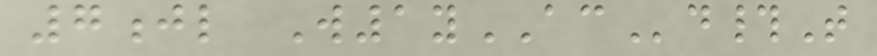7jl W1yACd#T
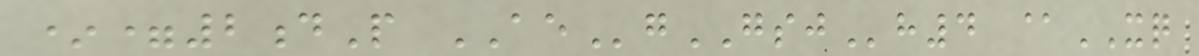*=2dP AEgGSJh4 @XQ
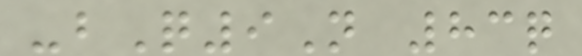-bQ9N 83q
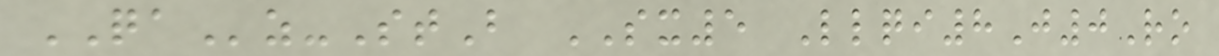QAz-StB SX5 Llqi8J0Ro
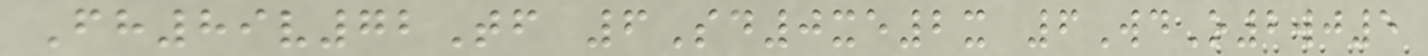Fh89v72Tf 6Sd0xe2x 6WdO2wj5
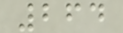264
